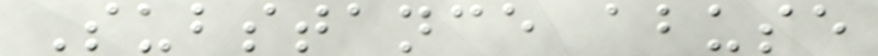Substance abuse
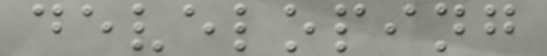developing
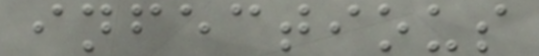infectious
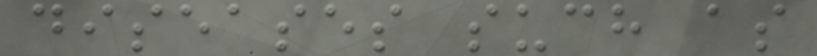diseases such as
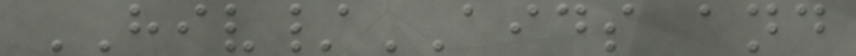HIV/AIDS and
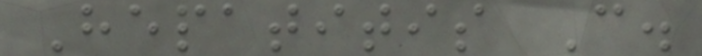Hepatitis C.
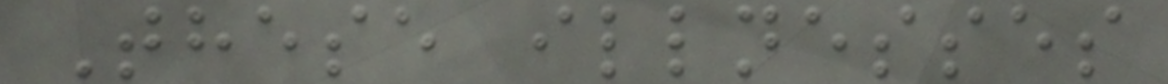These illnesses
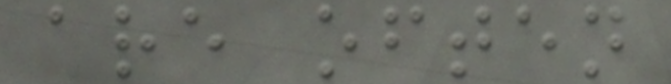are often
